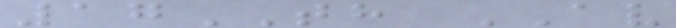17TH AV
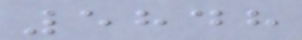5848
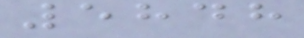5848
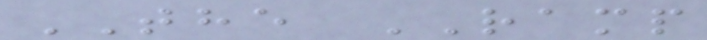THE RAMP
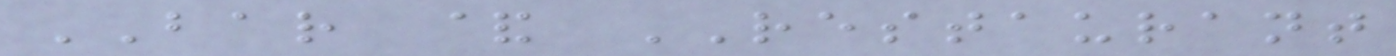BAR & RESTAURANT
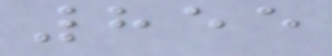855
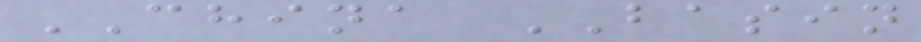CHINA BASIN
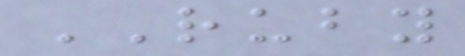RUBY
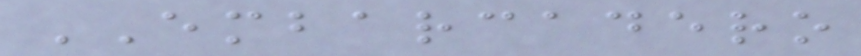EMBARCADERO
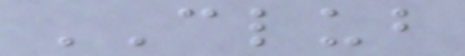CLUB
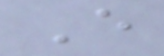E
